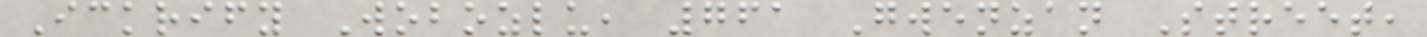Ickrify Wobozlu, 761 Gwenzan Street,
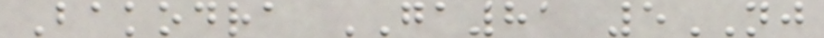Bakodra GA81 5NJ
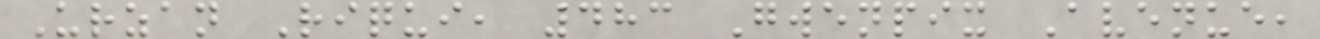Urzan Riqui, 483 Gwenpix Avenue,
